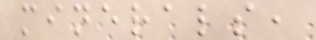minerals,
